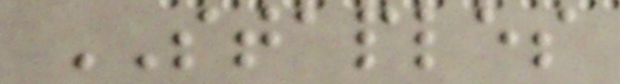STAPLES
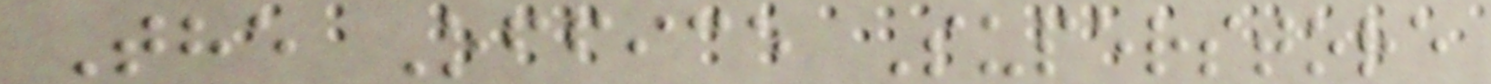The Office Superstore
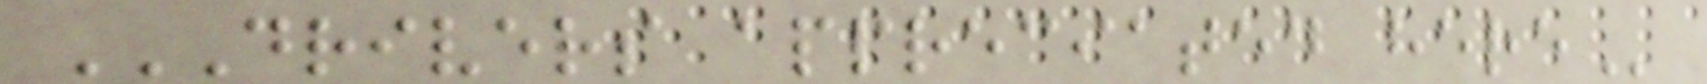DRIVERS APPRECIATED HERE
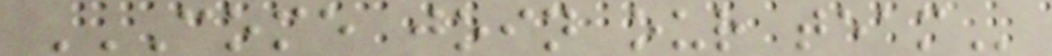COME JOIN OUR TEAM
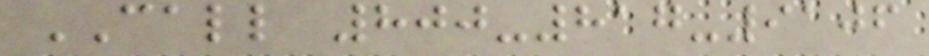CALL 800-817-9106
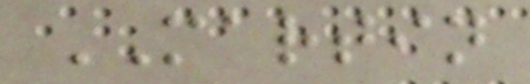MARTIN
